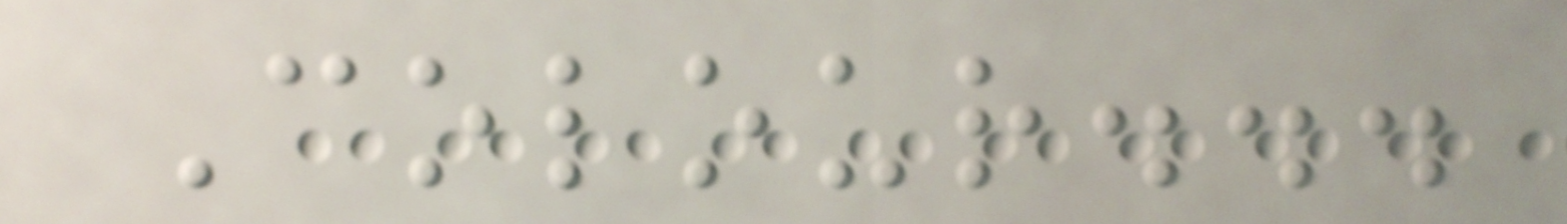Colour...
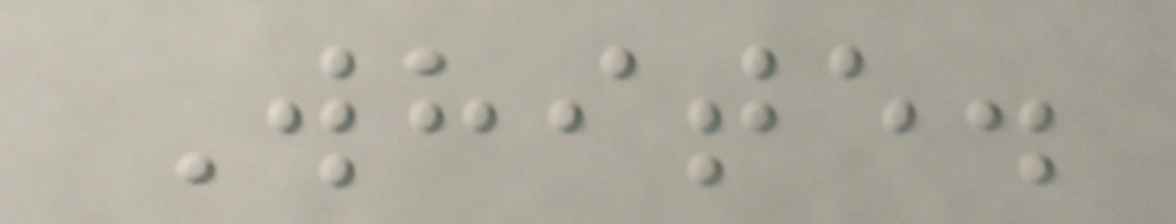White.
